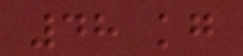48 kg
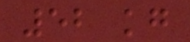52 kg
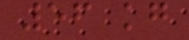56 kg
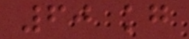60 kg
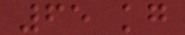65 kg
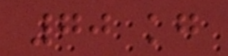70 kg
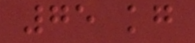75 kg
